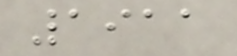1911
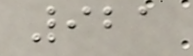921
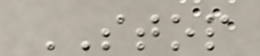STOP
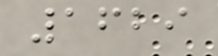1629
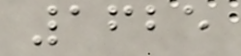1625
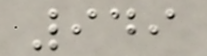949
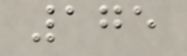175
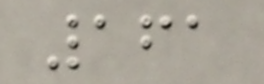161
